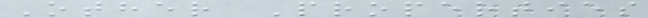Other Properties
